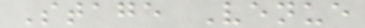Stage Venue
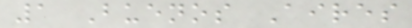1 Buenos Aires
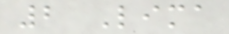2 Lima
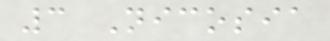3 Nicosia
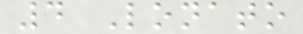4 Lonato
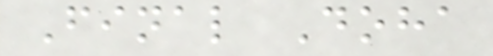Final Doha
